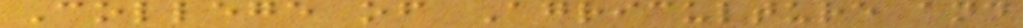College of Agriculture and
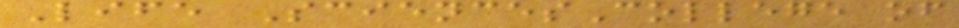Life SciencesCollege of
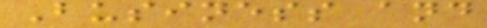Business and
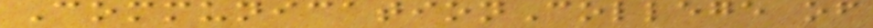CommunicationCollege of
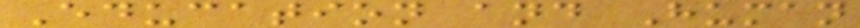Education and Human
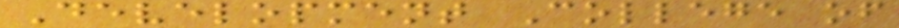Development College of
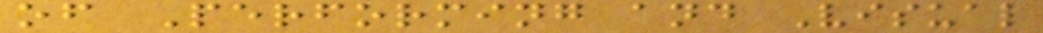of Performing and Visual
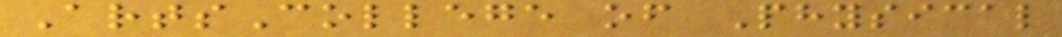ArtsCollege of Physical
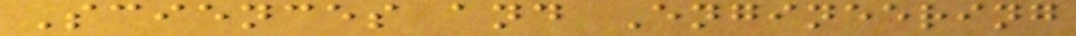Sciences and Engineering
